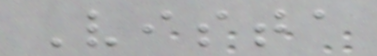Vista
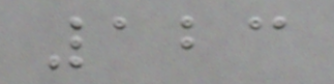123
